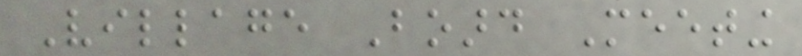Village Board Meeting
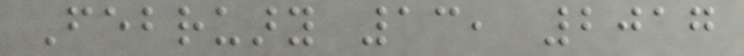February 13, 2017
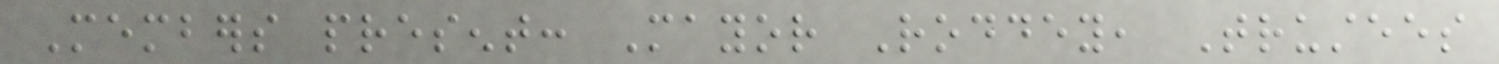Members present: Mayor Roddey, Trustees
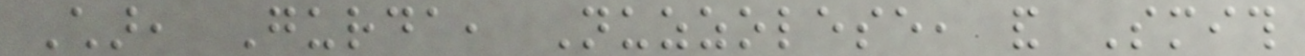Char, Gurda, Nuzzolese, and Smith
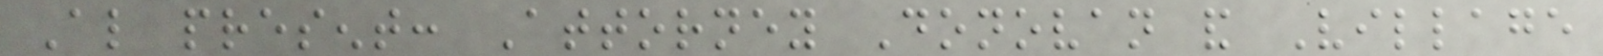Also present: Attorney Donovan and Village
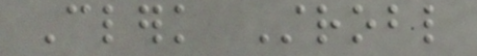Clerk Strobl
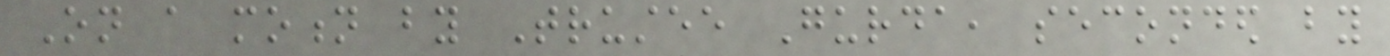On a motion by Trustee Gurda, seconded by
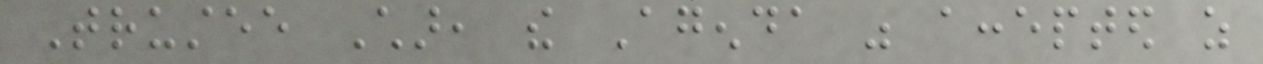Trustee Char, the Agenda was accepted as
